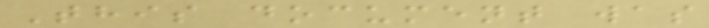This document was
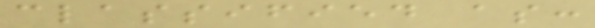classified as:
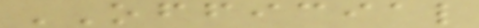OFFICIAL
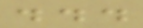...
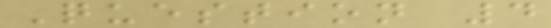Question 4
